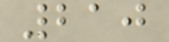210
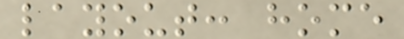layout: home
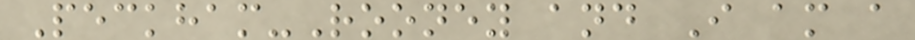Peckham-Rooney and I am a
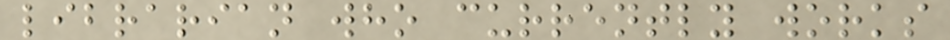librarian who currently works
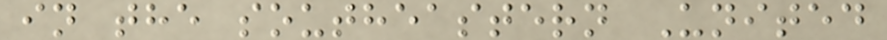in the southeastern United
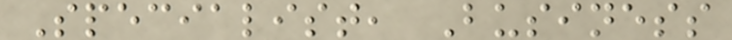Specialist, Business
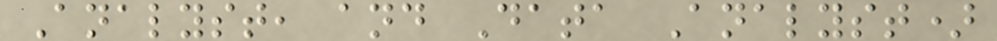Analyst, and Data Analyst)
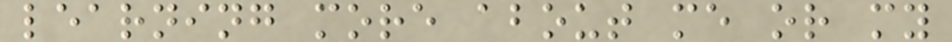learning more about me or my
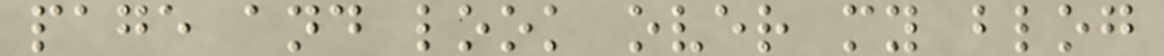page and look over my blog
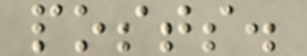posts.
